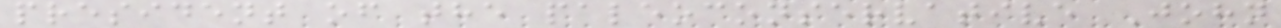president of the paleoconservative John
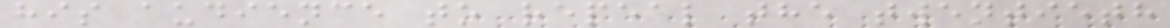his audience to repeal the twentieth
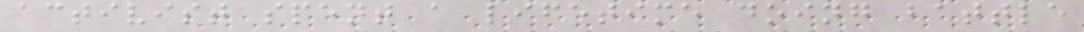activist spent a lifetime doing battle
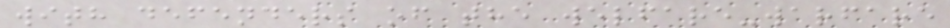with defenders of the welfare-warfare
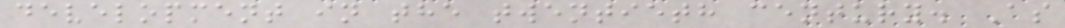development in the twentieth century. As
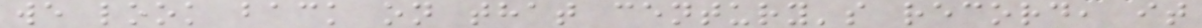we look back on that century's record, it
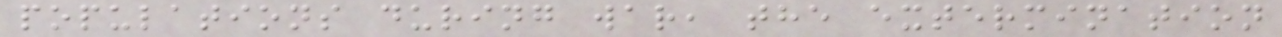populations during war, the extermination
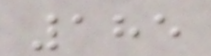185
